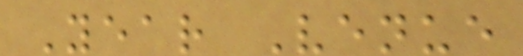Year Venue
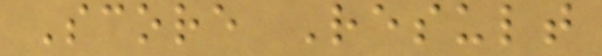Score Result
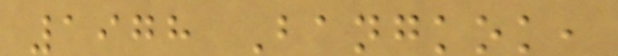1978 Bangkok,
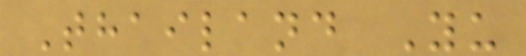Thailand Yu
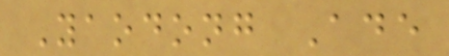Yaodong Ade
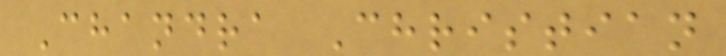Chandra Christian
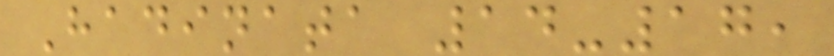Hadinata 14-17,
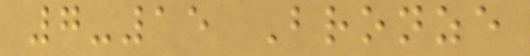7-15 Bronze
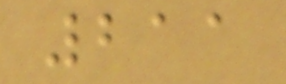211
